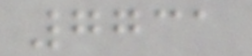7731
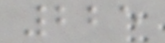225
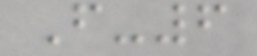F-6
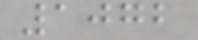1072
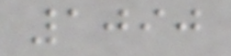1090
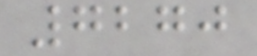7270
